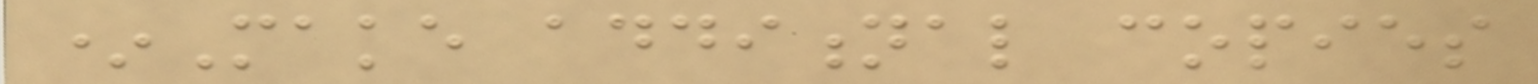*Make additional copies
